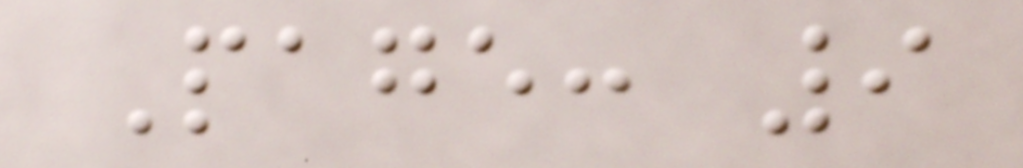Page: 9
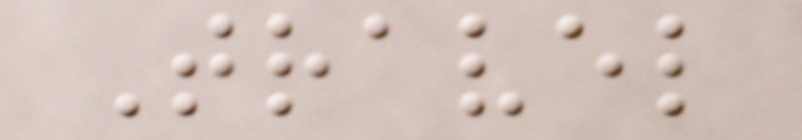Travel
